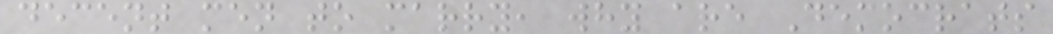decent men to marry, why are Democrats
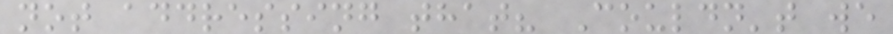not addressing that? Couldn't we
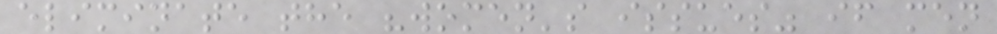eliminate the "women's issues" if men
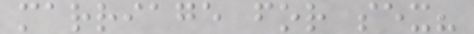marriage for sex?
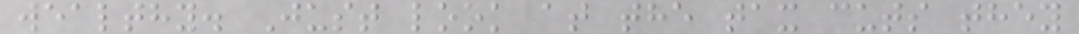wealthy. Just look at the tax cuts they
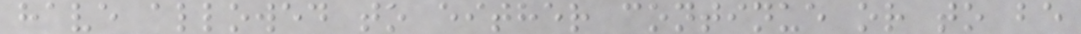have allowed to either continue or to be
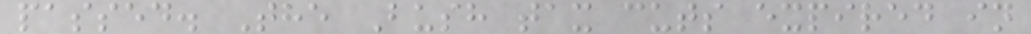passed. The Bush tax cuts expired in
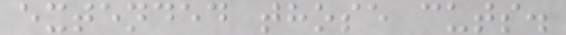extended those cuts.
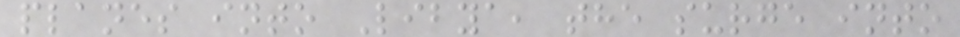planes into Libya, the surge into
